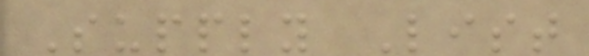Supply List
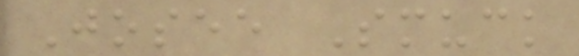Josee Smuck
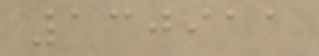130911
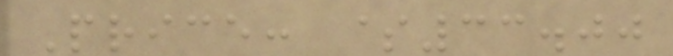Price: $33.00
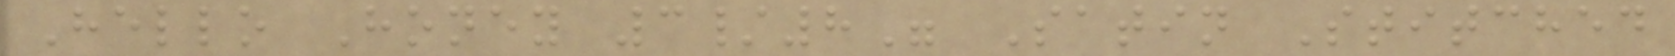Hello Honey 3/8" Satin Stitched
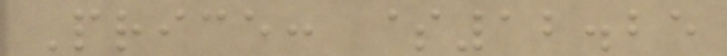Price: $12.25
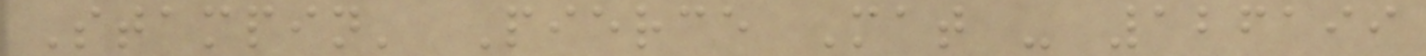Stampin' Pierce Mat - 126199
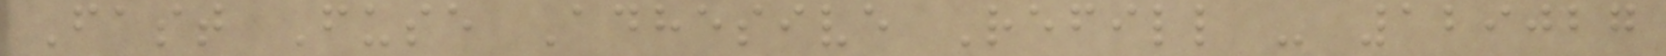Fast Fuse Adhesive Refill - 129027
